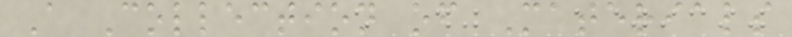A Collection of Materials
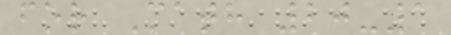for Math 20-1
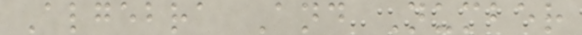Algebra And Number
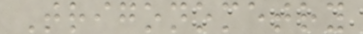Trigonometry
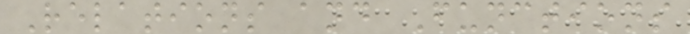Relations and Functions
